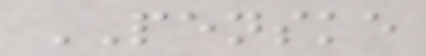PENSKE
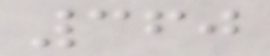360
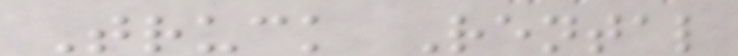Truck Rental
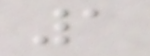1
